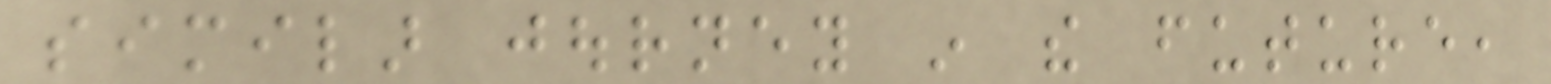similar journey in the future,
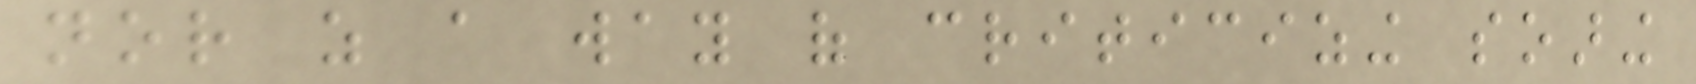nor as a way of criticizing soaring
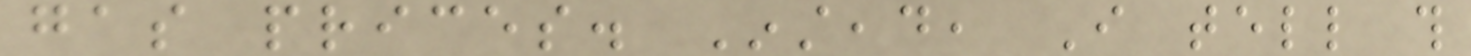gas prices. Instead, I tell this
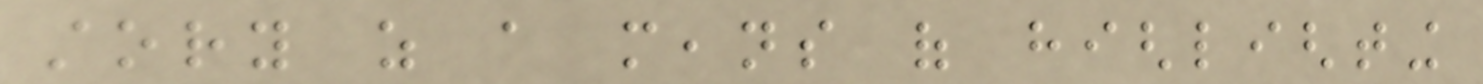story as a means of highlighting
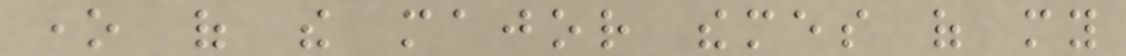one of the major themes of my
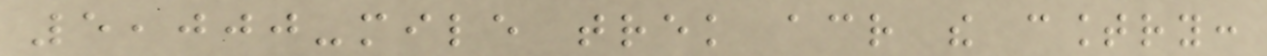5,000-mile trek across the country:
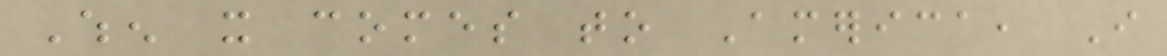When it comes to America, I
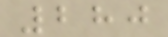280
